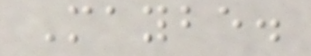Maybe.
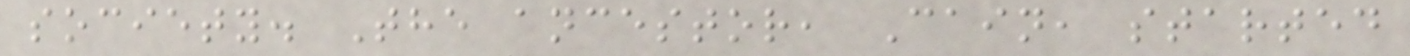society. The ancestor, Cain, started
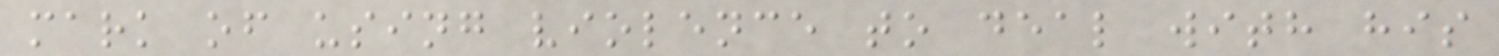mark of using violence to deal with his
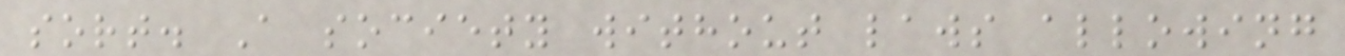sort. A society without laws allowing
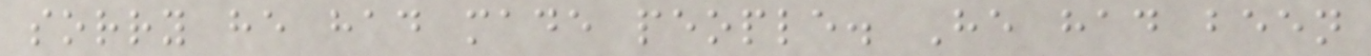sorry he had made people. He had been
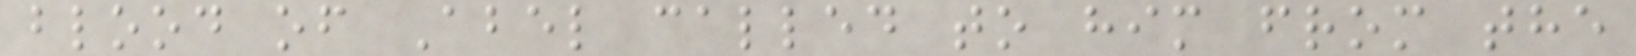blood of Abel called to him from the
